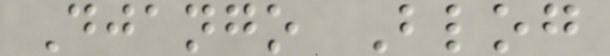Django Blog
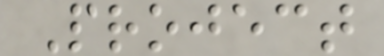Project
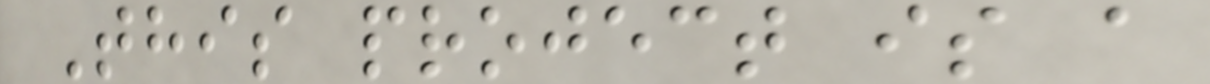This project is a
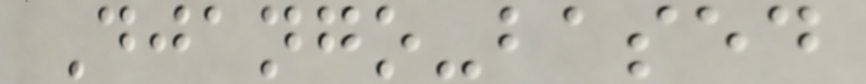Django-based
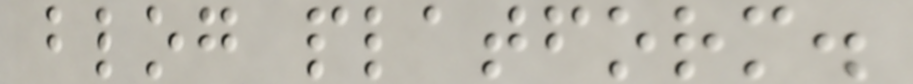blog platform.
